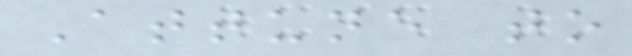Attune to
